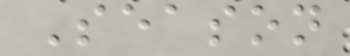Season
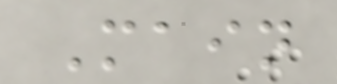Main
